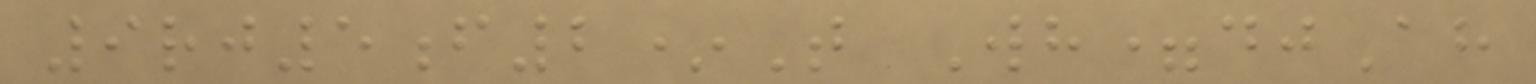9rj5f2*T Wh=djAh
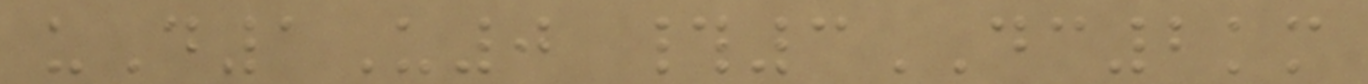uD1U0 #3DC2km
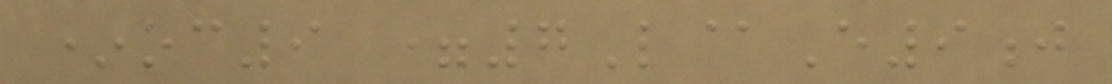*oc9 =7L@E9j
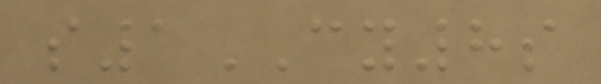s1CY8s
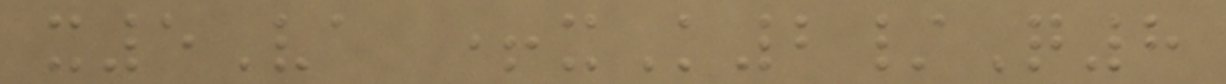x5Va +xK2/Q8
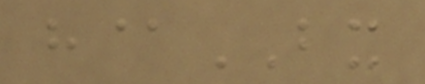h@BX
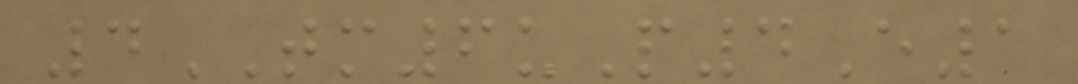4TM6uP4E1
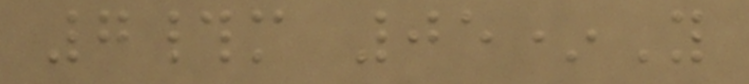7#m 05*Y
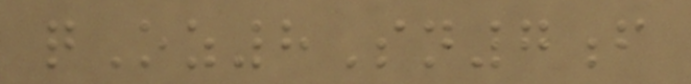qOz8Sn7f
